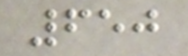650
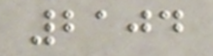2104
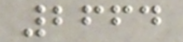2664
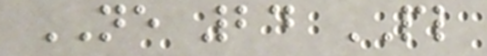NE 24 PL
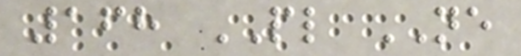168 PL NE
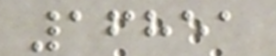16851
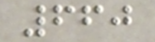660
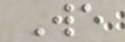We
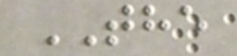THE
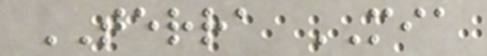TERRA MIA
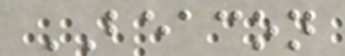BEACON
